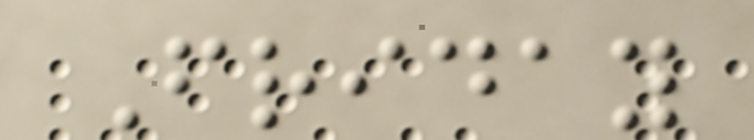Friday
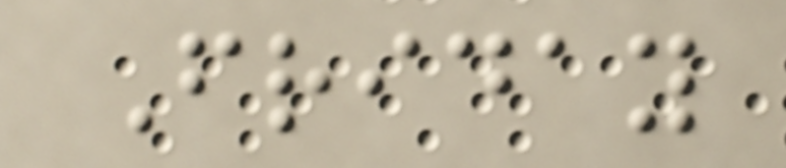Friday
